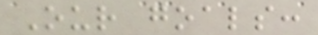Our goals:
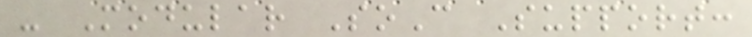- Modular SoC Support:
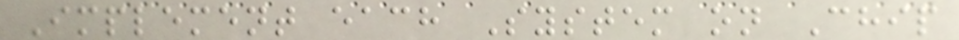Implement each System on Chip
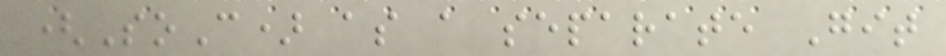(SoC) as a separate Git
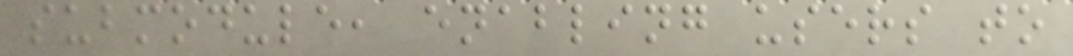submodule, enabling users to
